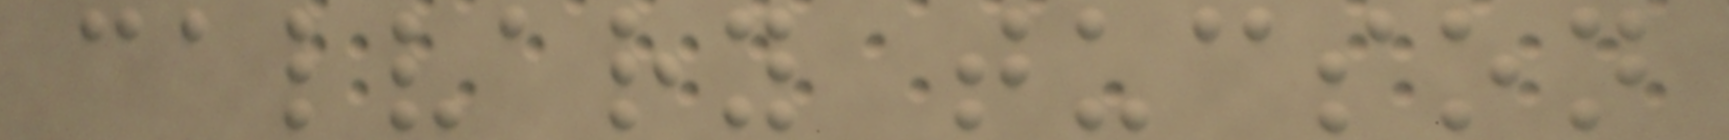calvary tucson
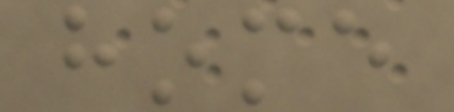home
